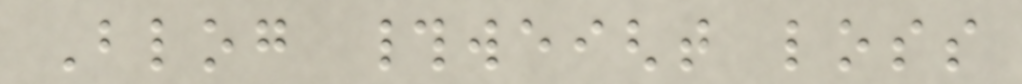Blog #weight loss
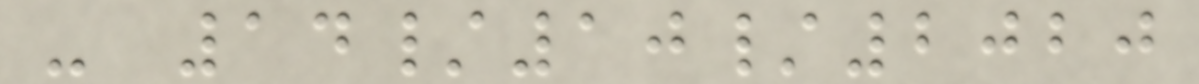- 14/10/2020
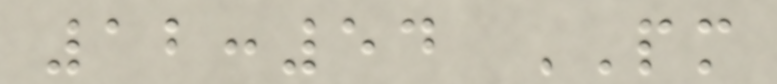12:54 PM
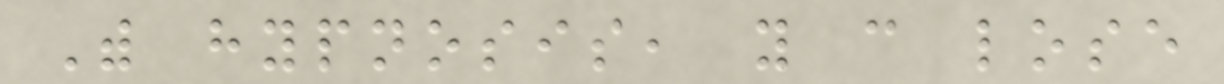With hypnosis, you can lose
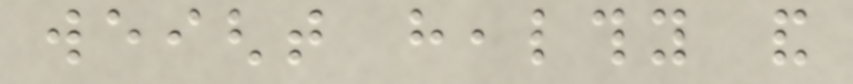weight healthy and
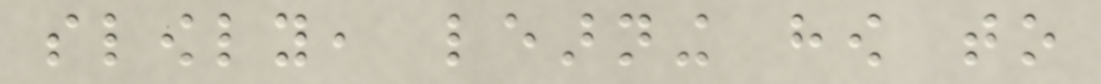slowly, learning how to
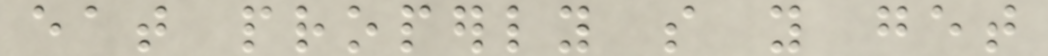eat properly so you get
